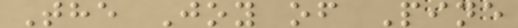The Joy of Pine
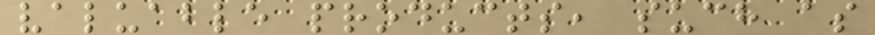valuable products, such as
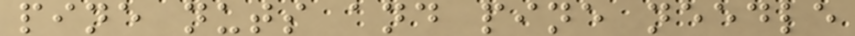pine nuts and pine needle
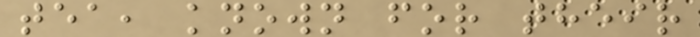tea, known for their
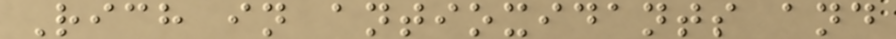Rich in antioxidants and
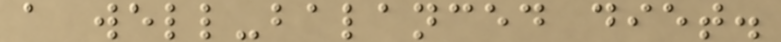a well-balanced diet.
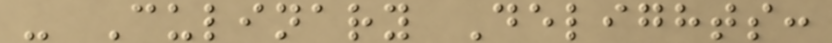- Culinary Delights:
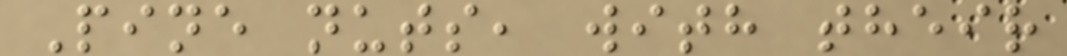Pine nuts, with their
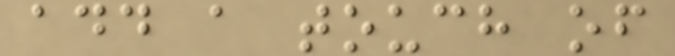add a touch of
